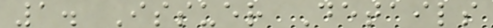1. Issuer Details
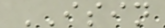ISIN
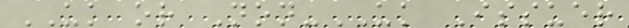UK or Non-UK Issuer
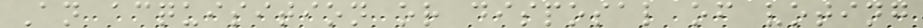An acquisition or disposal of voting
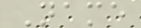Name
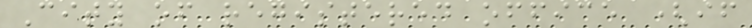City of registered office (if
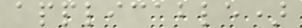applicable)
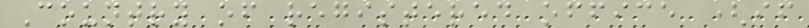Country of registered office (if
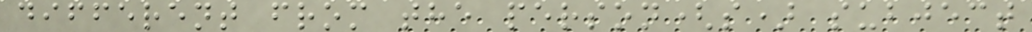different from the person(s) subject
